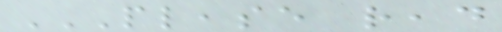PLEASE READ
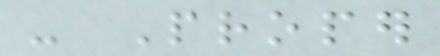- Proper
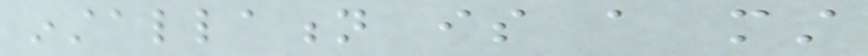installation is a must
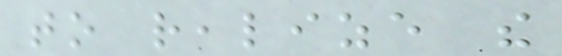to realize the
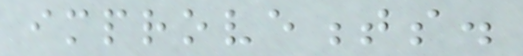improvements.
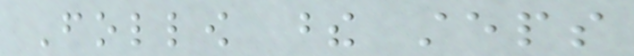Follow these steps
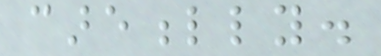carefully.
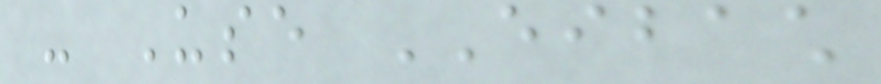- Use EIBACH
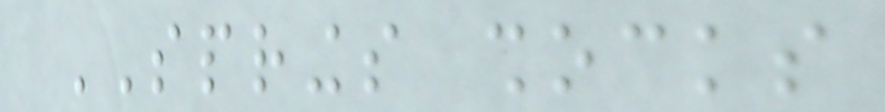SPRINGS shocks
